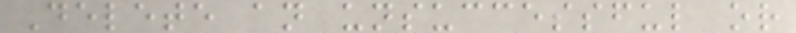Delete an unsuccessful or
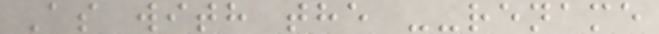As with the --rename
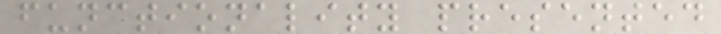functionality presented
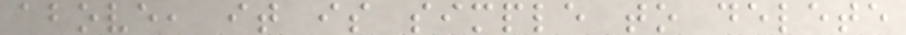above, it is simple to delete
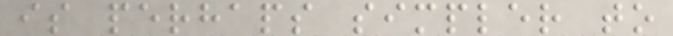is perhaps simpler to
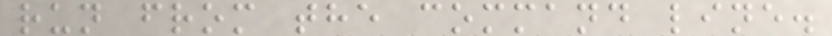run from the command line.
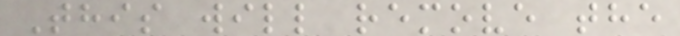This will remove the
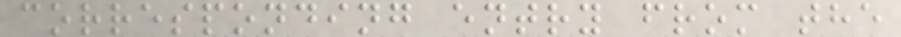corresponding entry from the
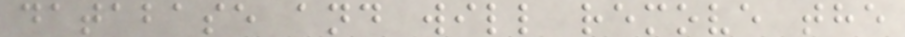database and will remove the
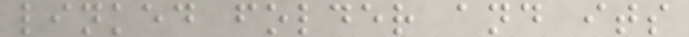linked folder and its
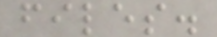files.
